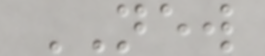NEW
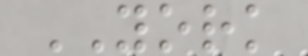YORK
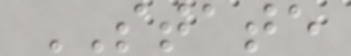STATE
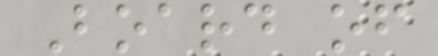Board of
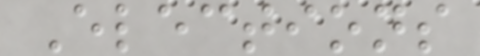Elections
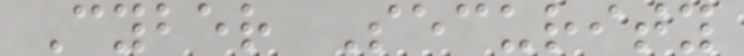Cyber Security
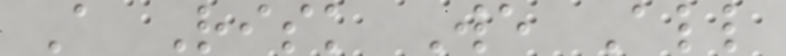A Risk We All
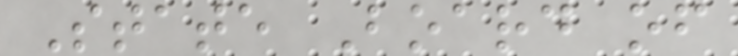State Board of
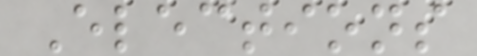Elections
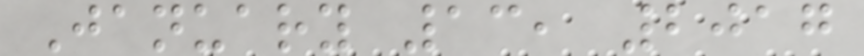January 13, 2017
